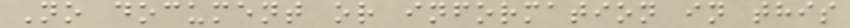No document or information in this
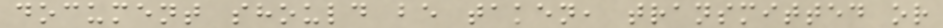document should be taken, transmitted or
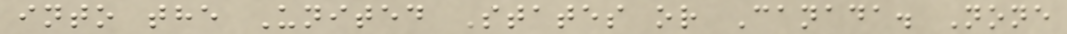into the United States or Canada. None
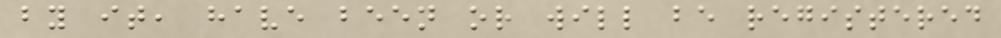by it, have been or will be registered
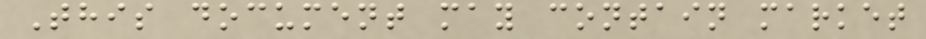This document may contain market
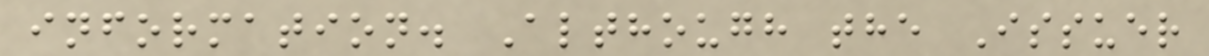information. Although the Issuer
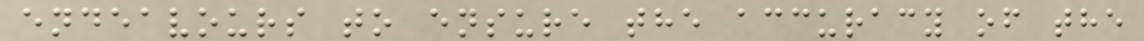endeavours to ensure the accuracy of the
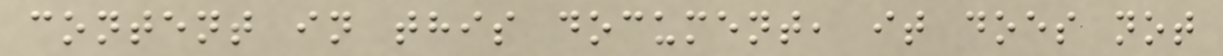content in this document, it does not
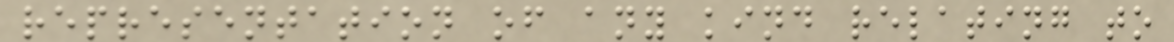representation of any kind relating to
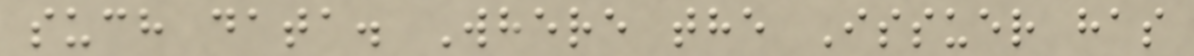such data. Where the Issuer has
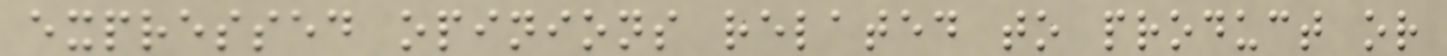expressed opinions related to product or
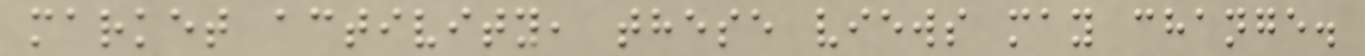market activity, these views may change.
